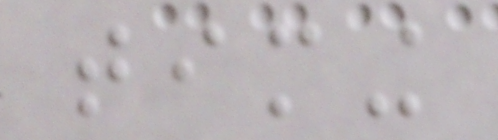timing
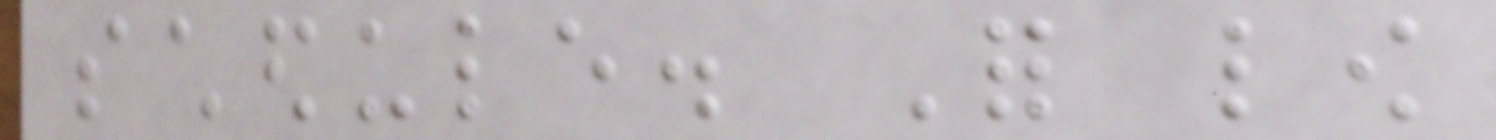schedule. For low
